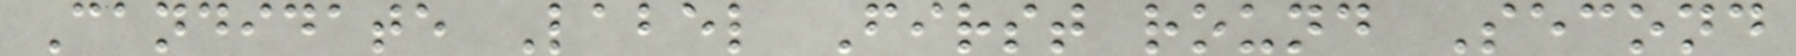Candidate Label First round Second
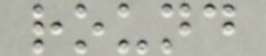round
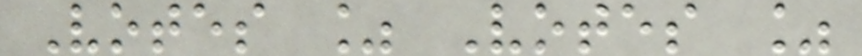Votes % Votes %
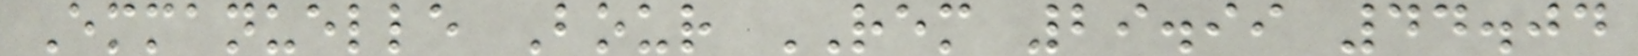Emmanuelle Bour REM 29.99 44.04
